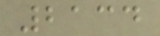2134
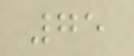75
